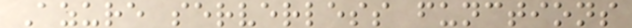Azure serverless functions
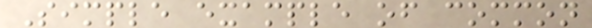Simple example of common
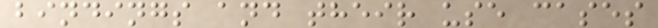bindings and their use cases
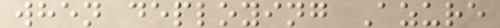when deploying Azure
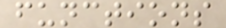functions
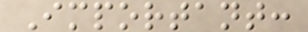Important:
